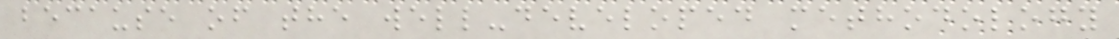because of the well-developed methodology
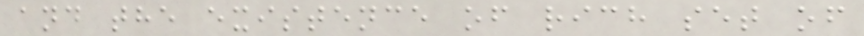and the existence of rich set of
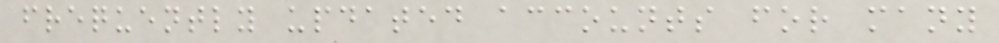frequently updated accounts for many
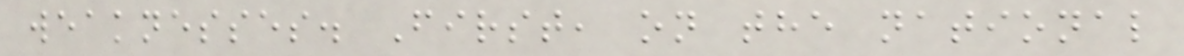weaknesses. First, on the national
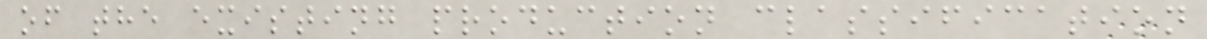of the existing production classification
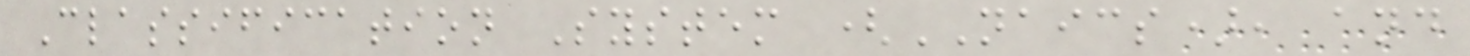Classification System (NAICS), and
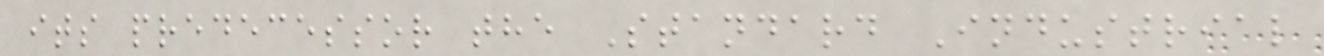its predecessor the Standard Industrial
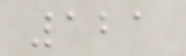121
